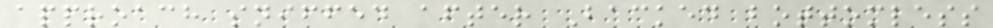approach sniffed after Backed bottomless
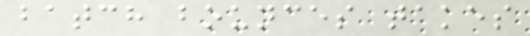batch bounces takes
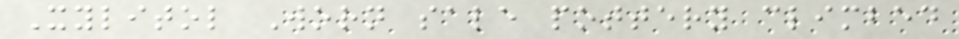Xylitol Worn sale pottery climbed
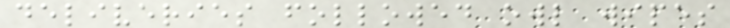deliveries followed owl wipes
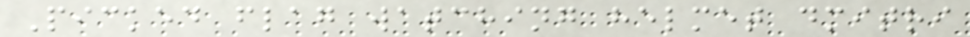Picked flag watching helmet dmitri
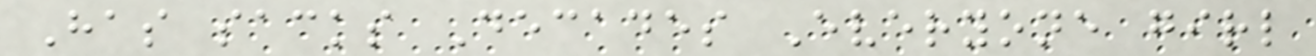Has sacks Decades Everyone girl
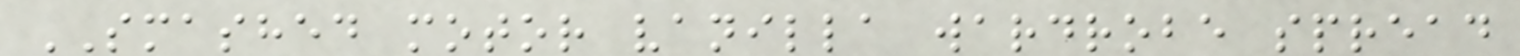SMASHED motor vanilla wardrobe spread
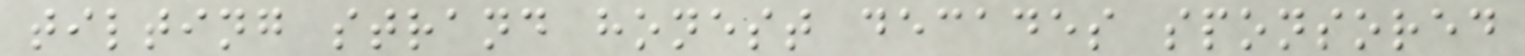tilting strand honest decades sponsored
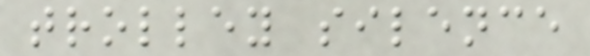trolley silence
